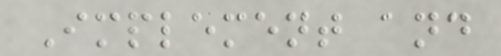Implement and
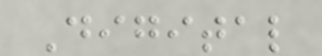Digital
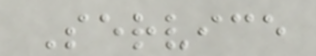Service
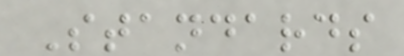Standards
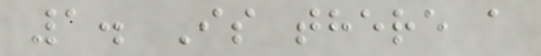1. Is there a
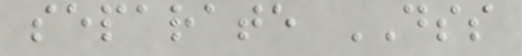separate DSS
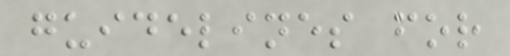guidelines for
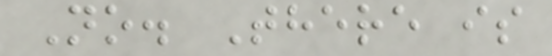No. There is
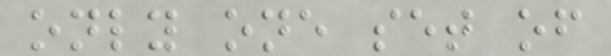only one set of
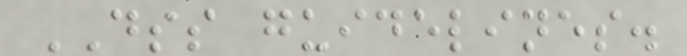DSS guidelines.
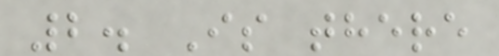2. Is there
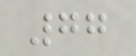77
